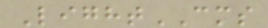LightCMS
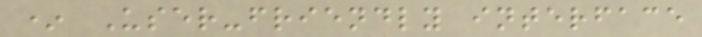* User-friendly interface
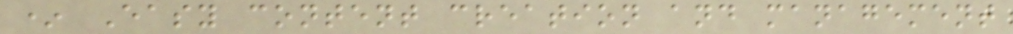* Easy content creation and management
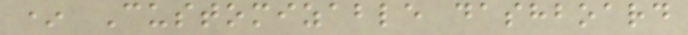* Customizable dashboard
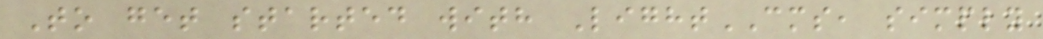To get started with LightCMS, simply
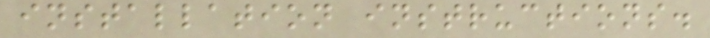installation instructions.
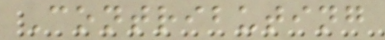Contributing
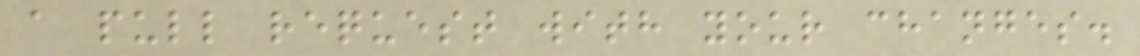a pull request with your changes.
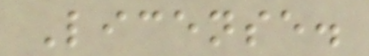License.
